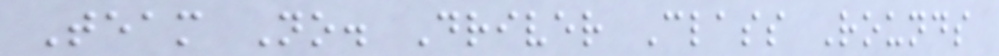Team No. Driver Class Rounds
